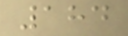184
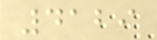4129
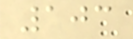103
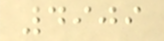4909
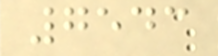7543
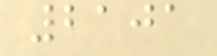2101
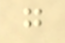g
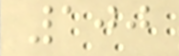100
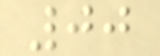00
